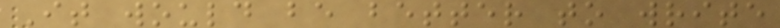It would be better to write
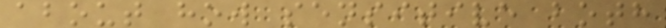about how sensitive both
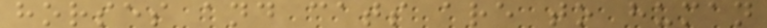horses and cats are to human
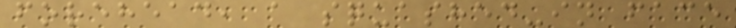forehead, a squashed-in face
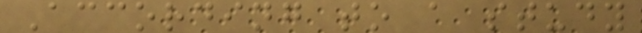According to a study
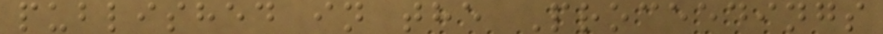published in the Proceedings
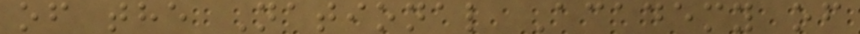of the National Academy of
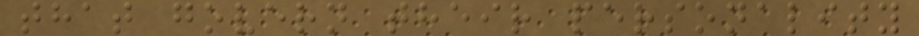that govern their personality
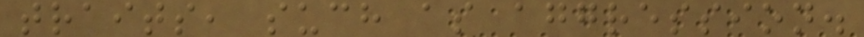traits, such as aggression.
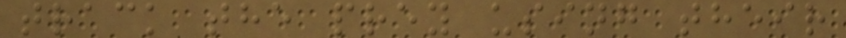track the prey using their
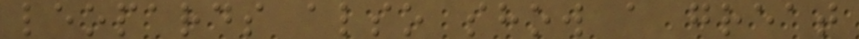leopards also show a great
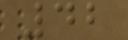42
